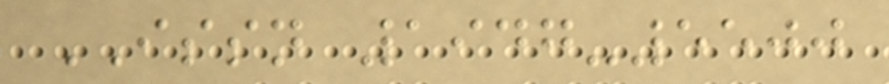ISSN 1947-5500
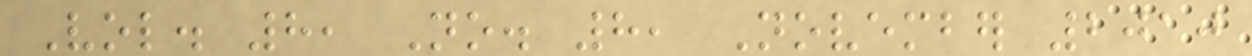Vol. 8, No. 8, November 2010
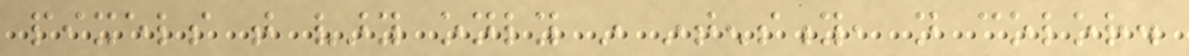pixels that vary only in intensity, not color.
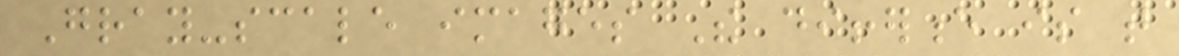Gray-scale images The difference is that
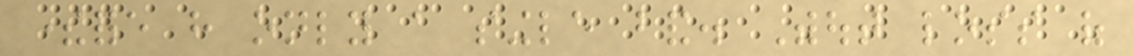therefore have only a single band. Without loss of
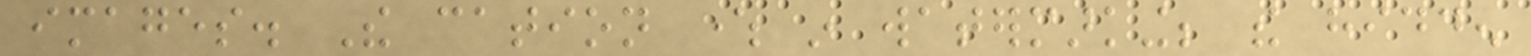images. The cation where in watermarking; the hidden
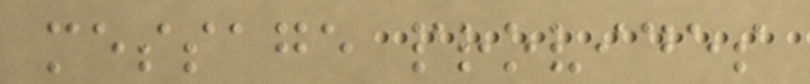message provides
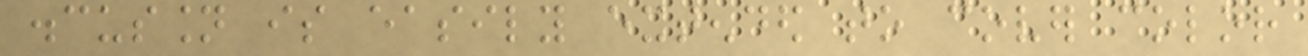discussion is easily extended to cover color
